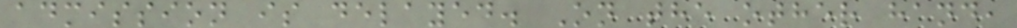admission is delayed. On the other hand,
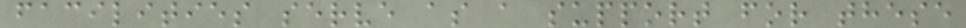facilities serve as a support for these
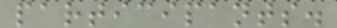participants.
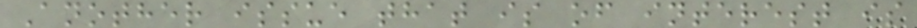Another issue that is of interest is
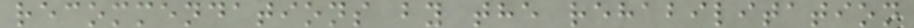recommendations by the rehabilitation
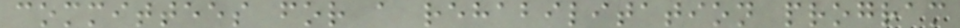committees for a rehabilitation program
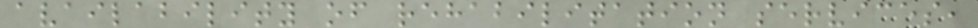availability of rehabilitation services,
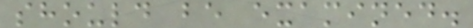should be examined.
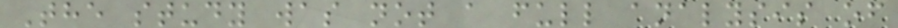The study was not a full analysis of
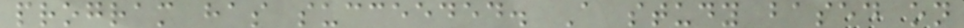program has succeeded. A study based on
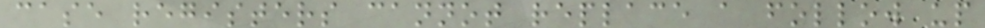case registers cannot replace a follow up
